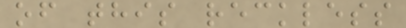of this reckless
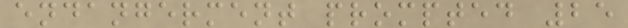endangerment prompted 25
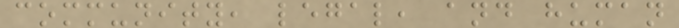community, legal, and human
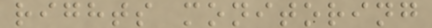rights monitoring
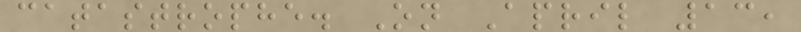catastrophe. On April 13,
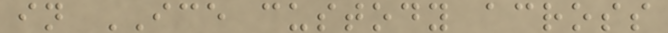in ICE custody across
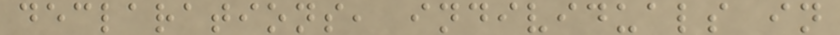declarations, individuals in
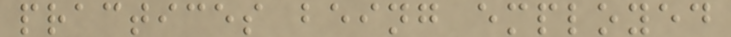practices being employed
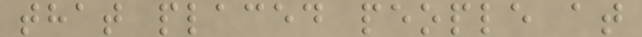that placed people at
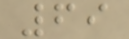69
